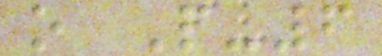o P-6
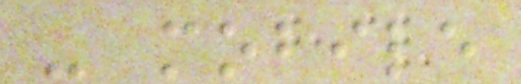- mobile
